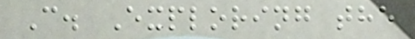C. Exploring the
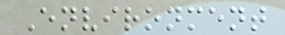Environment
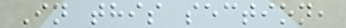In this section,
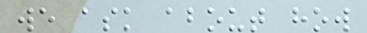we ask about how
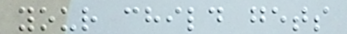your child gets
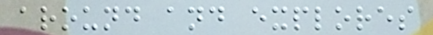around and explores
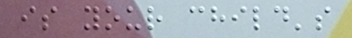is your child's
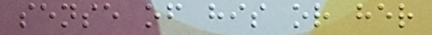sense of his or her
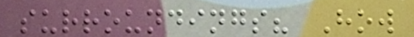surroundings? How
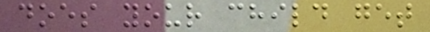does your child get
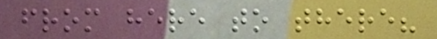from here to there?
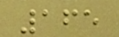165
